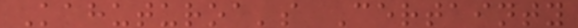Kahuturoa's Certainty
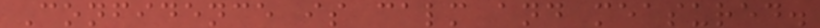Confidence is calm and measured.
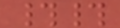##
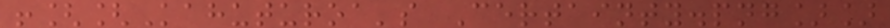![[Kahuturoa's Certainty.png]]
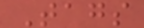Tags
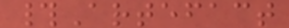#Artefact
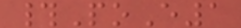#PoE1
